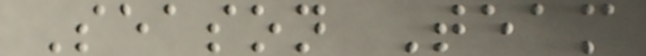Season Team
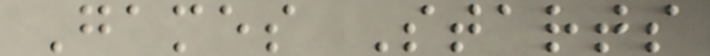Games Starts
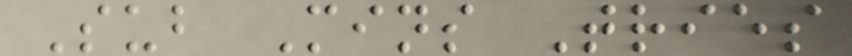Sub Mins Tries
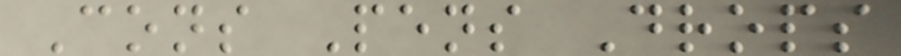Cons Pens Drops
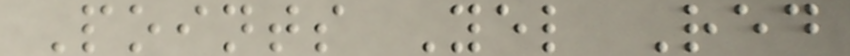Points Yel Red
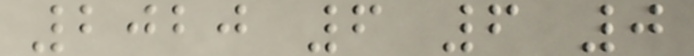2020 6 6 0
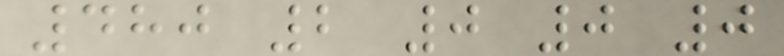480 2 0 0 0
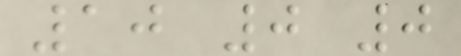10 0 0
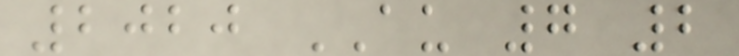2020 AU 7 2
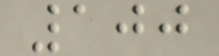100
